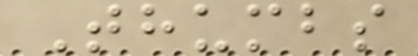Thumbs
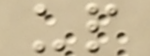up
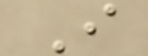I
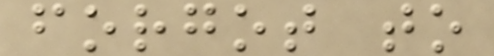forgot to
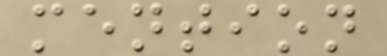mention
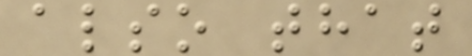also that
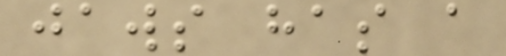jaws has a
